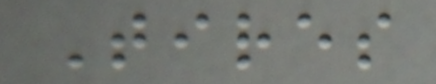Tires
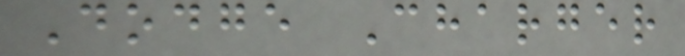Dodge Charger
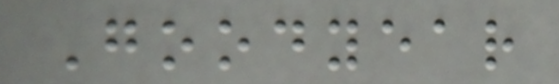Goodyear
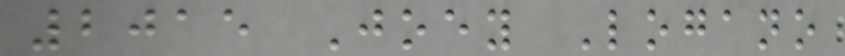2015 Joey Logano
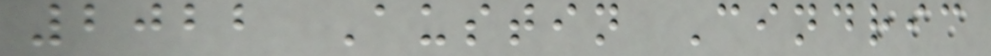2022 Austin Cindric
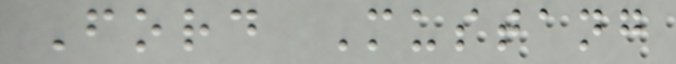Ford Mustang
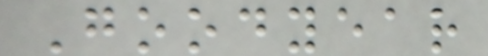Goodyear
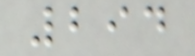294
